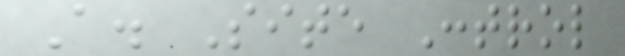A. Site Control
